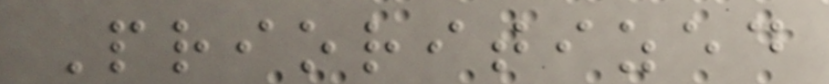Prioritized
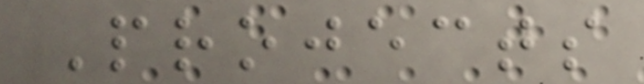Projects
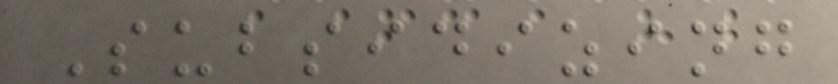Subsidizing
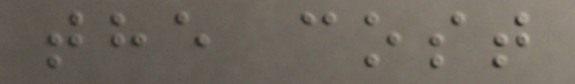the cost
